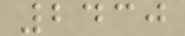2430
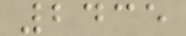2435
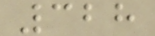328
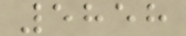5858
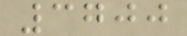3700
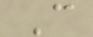C
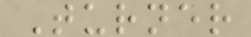Turner
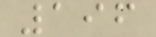196
